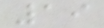19
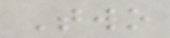Two
